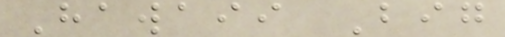Hawaii Big
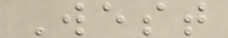West
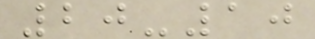20-10
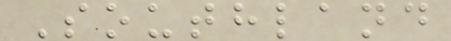Southland
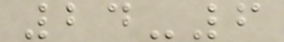24-6
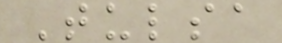Tulsa
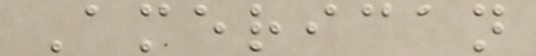American
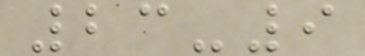23-9
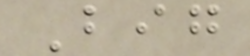Big
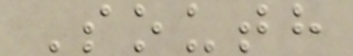South
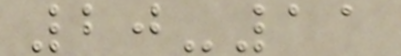20-11
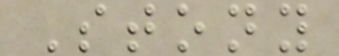Stony
